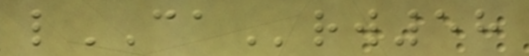lCArw58
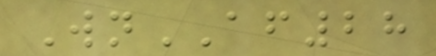WnAF28
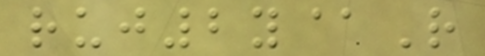ruj2y@R
